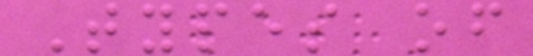Types of
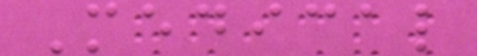Medical
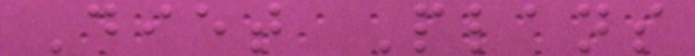Diet Plans
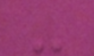-
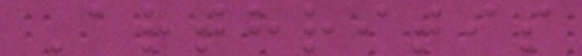Arthritis
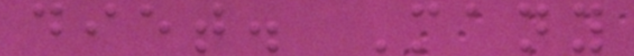diet. Many
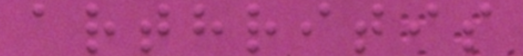arthritis
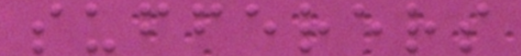sufferers
